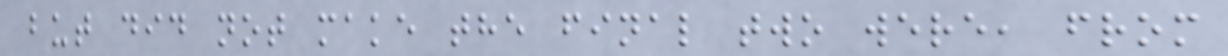but did not make the final two were, from
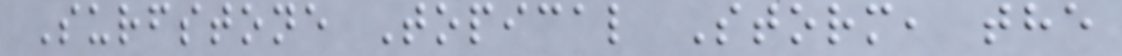Surfstone Topical Storm, the
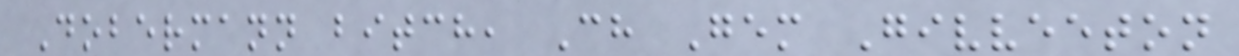Dobermann bitch, Ch Gem Givveeton
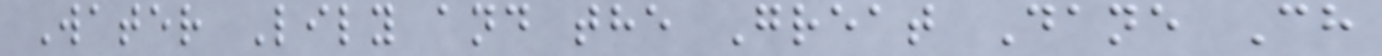Water Lily and the Great Dane Ch
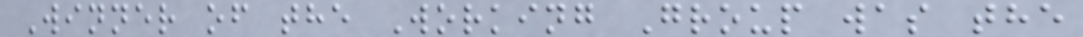Winner of the Working Group was the
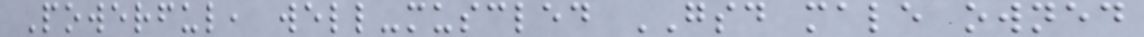Powerful, well-muscled GSD male owned
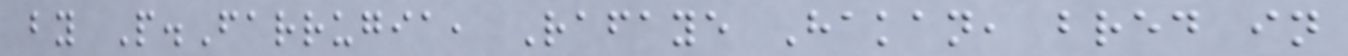by P.Farrugia, Rafaye Hakan, bred in
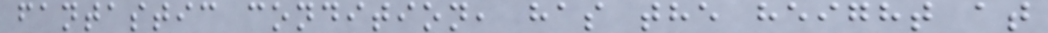fantastic condition, has the height at
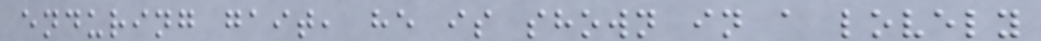enduring gait, he is shown in a lovely
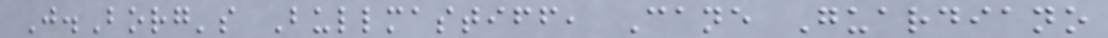J.Borg's Bullmastiff, Cane Guardiano
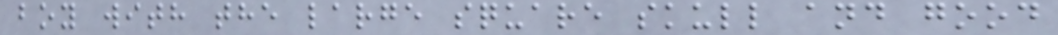boy with the large square skull and good
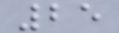25
